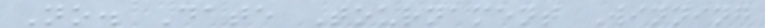No. Date Tournament Winning
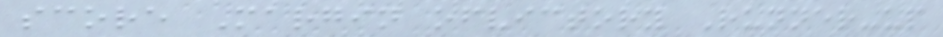score Margin ofvictory Runner-up
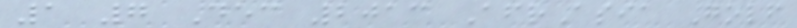1 7 Dec 2013 AfrAsia Golf
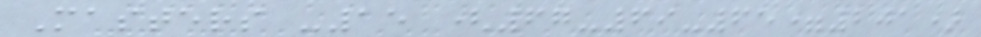Masters -15 (67-69-65=201)
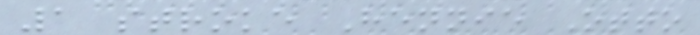1 stroke Hennie Otto
